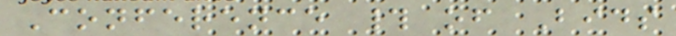Conference # of Bids
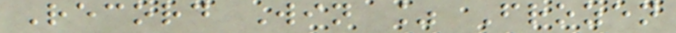Record Win % Frozen
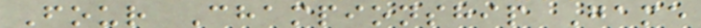Four Championship Game
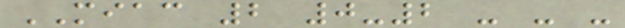MIAC 2 0-2 - - -
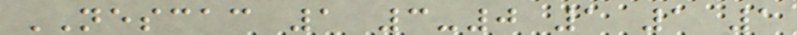NESCAC 1 3-0 1 1 1
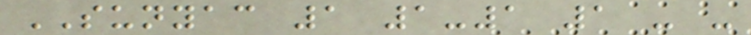SUNYAC 1 1-1 1 - -
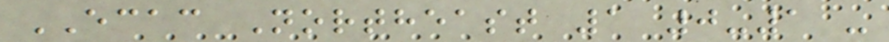ECAC Northeast 1 0-1 -
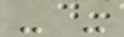- -
